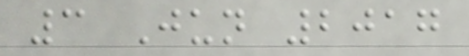3 Jun 2017
